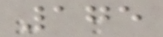175
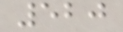520
